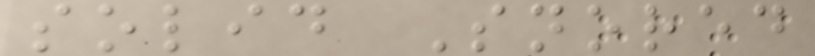solid Snored
